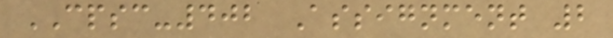CPSC-402 Assignment 2
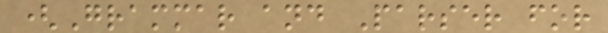(Grammar and Parser for
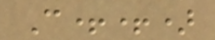C++)
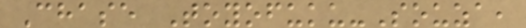Chase Toyofuku-Souza,
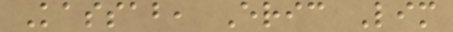Kassab, Eric Lim
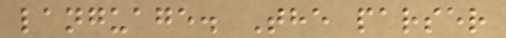language. The parser
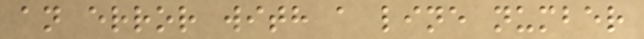an error with a line number
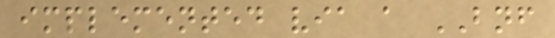implemented via a BNF
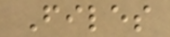Files
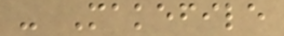- Makefile
